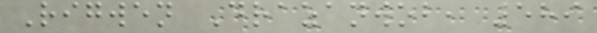Rigwen Drazanwob, 589
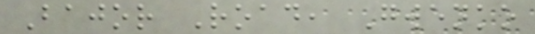Bajor Road, Gwenko
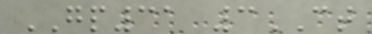GP31 3CT
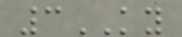3KY
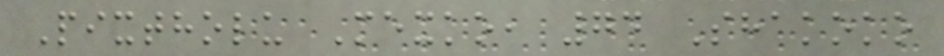Pixtholu Mexko, 74 Shakoko
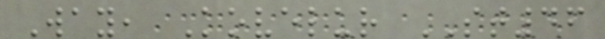Way, Kovelur ST46
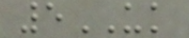5UK
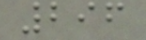296
